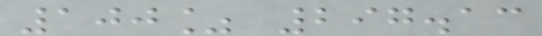100% 297.13
